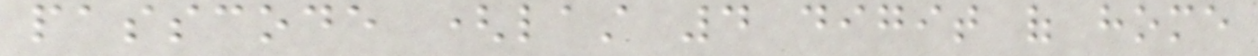passcode (last 4 digit of home
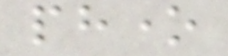phone
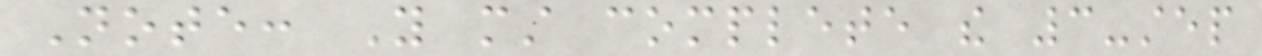Note: You must complete the 3-step
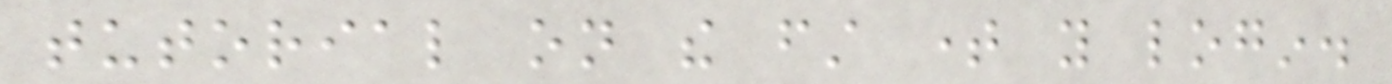tutorial on the first time you login.
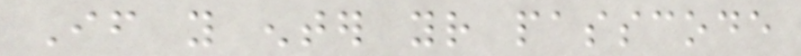If you enter your passcode
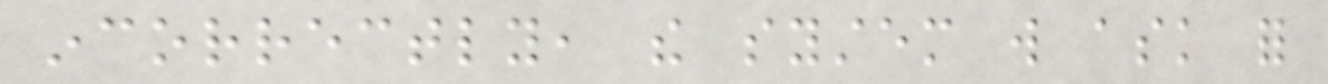incorrectly, the system will ask for
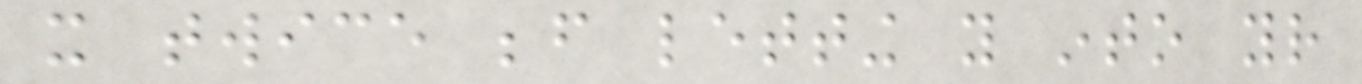it twice before letting you into your
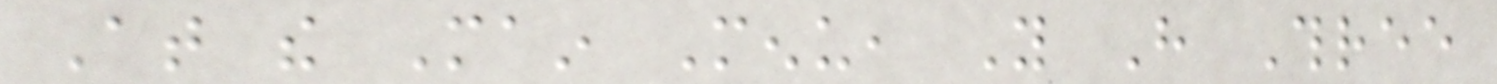At the Main Menu, You Have Three
